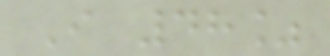I 48%
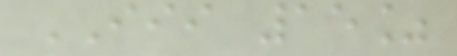III 15%
